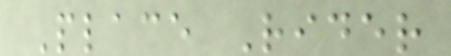Place Rider
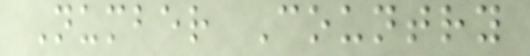Number Country
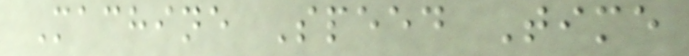Machine Speed Time
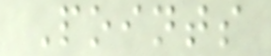Points
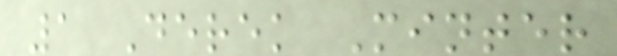1 Derek Minter
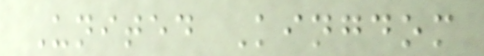United Kingdom
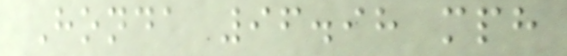Honda 96.98 mph
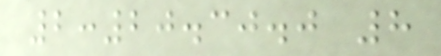2:20.30.0 8
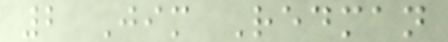2 Jim Redman
